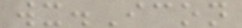wx.Icon
